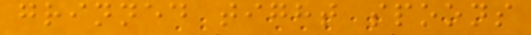grinned tight spoons
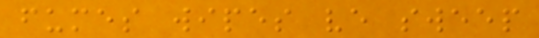fumes wipes ve sweep
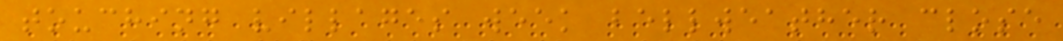touching villages week bellweather close
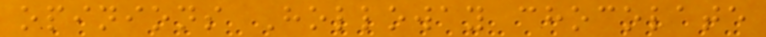opinions Holloway chocolate
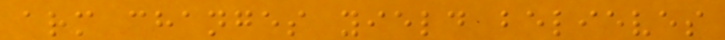arm changes yield believes
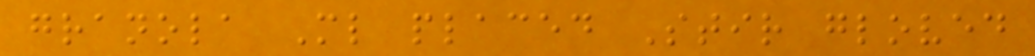granola Ml placed Stir gloved
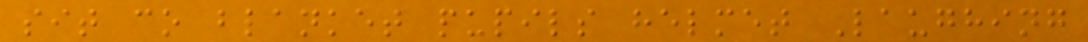sit co blanket pupils helmet Laughing
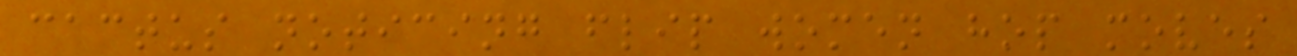cactus noticing flip women hop moves
